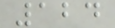124
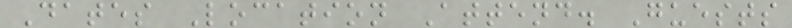Dates Location Attend. Guests
